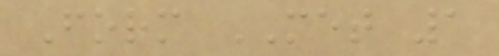Form MET 1
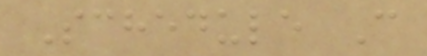Schedule C
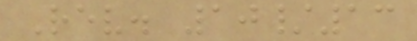Rev. 10/13
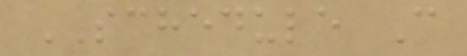SCHEDULE C
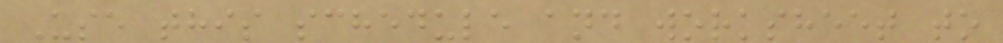Use this schedule and worksheet to
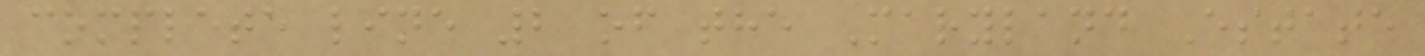complete line 2 of the Maryland Estate
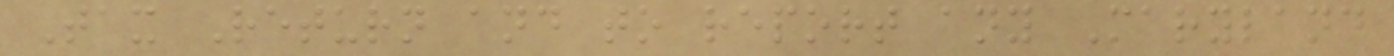Tax Return and to report any Maryland
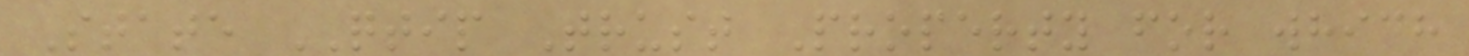State QTIP Trust Property for which
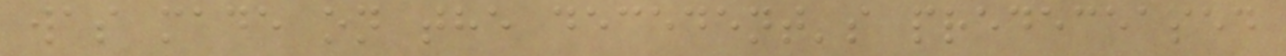was made on the decedent's predeceased
